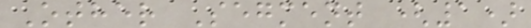Other Segment (1)
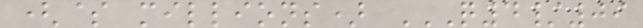($ millions) Q4/09
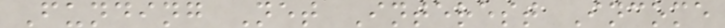Funding Net Interest Income
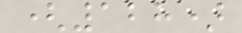(128)
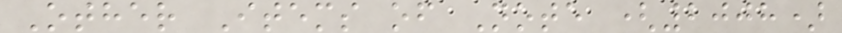Other Items of Note (2008)
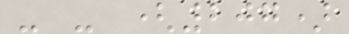- - (207)
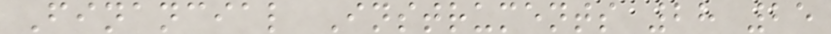Financial Instruments 28 25
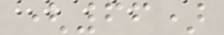(66)
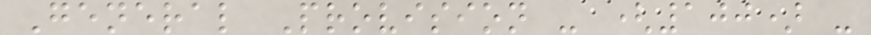General Provision - (100) -
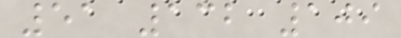51 132 109
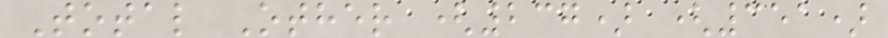Total Other (237) (351)
